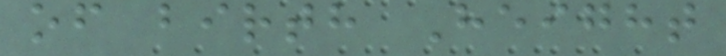of birth Height
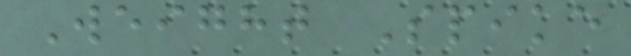Weight Spike
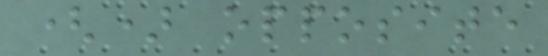() opposite
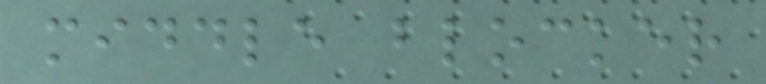middle blocker
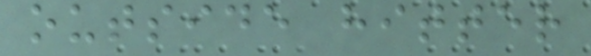outside hitter
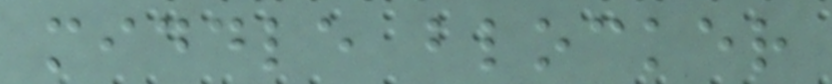middle blocker
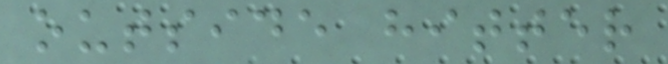outside hitter
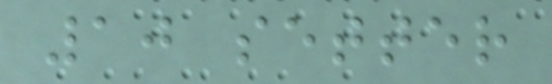10 setter
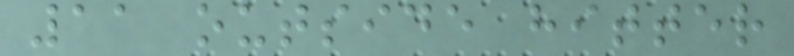11 outside hitter
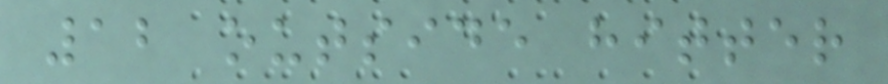12 outside hitter
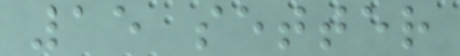15 setter
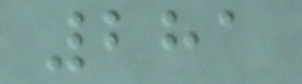281
